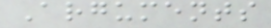Arguments
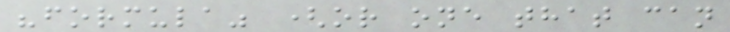"formula" (or one that can
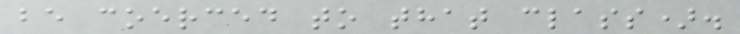be coerced to that class).
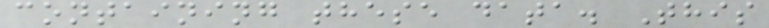containing these data. This
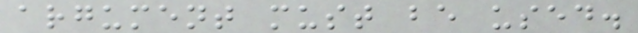argument must be used.
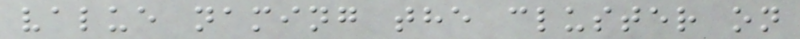value naming the cluster on
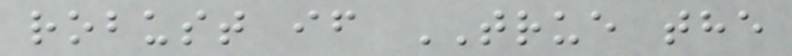robust if TRUE the
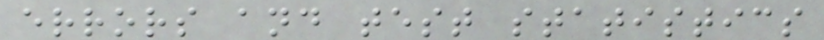errors and test statistics
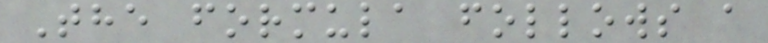The formula follows a
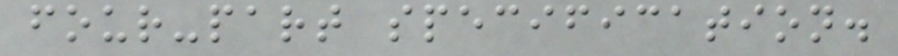four-part specification.
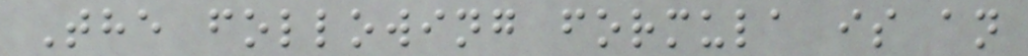The following formula is an
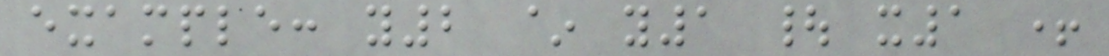example: y2 ~ y1 | x1 +
